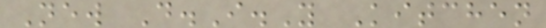New D.I.Y Kitchen
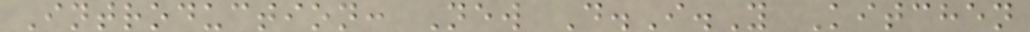Introduction: New D.I.Y Kitchen
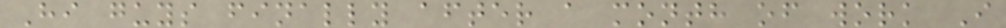Hi guys finally after a month of work I
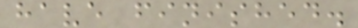have finished.
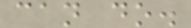can do.
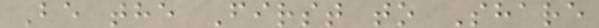Be the First to Share
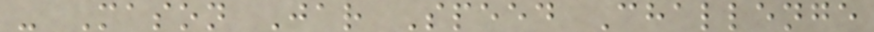- Mason Jar Speed Challenge
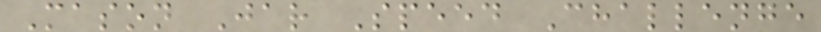Mason Jar Speed Challenge
